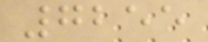7255
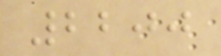2200
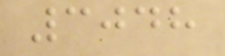3048
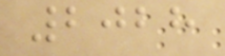2028
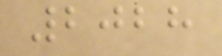2028
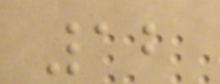12
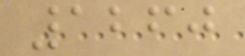1260
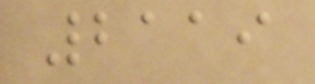2119
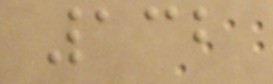132
